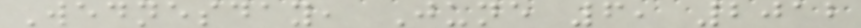Wednesday, June 6, 2012
